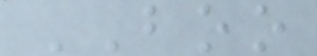BOO
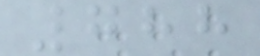788
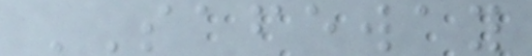SAFEWAY
